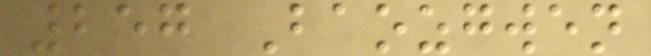257 Baozgwen
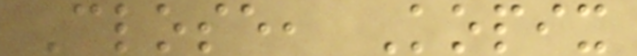Close, Kopix
